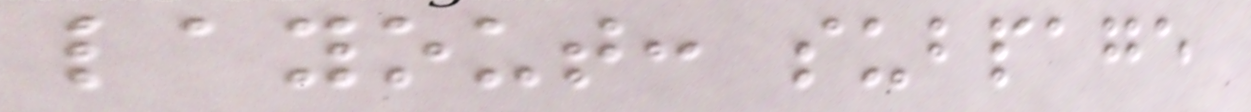layout: subpage
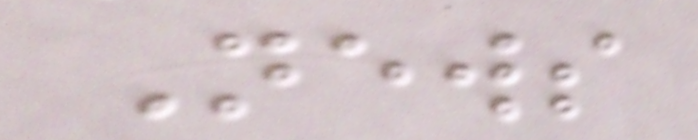News
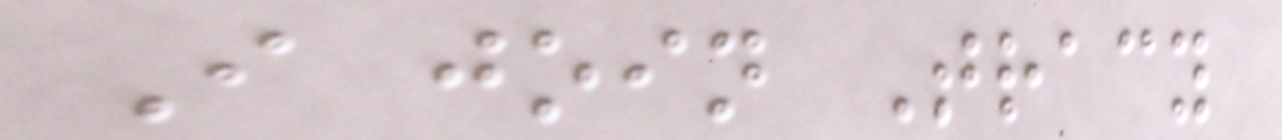I join Tracy
